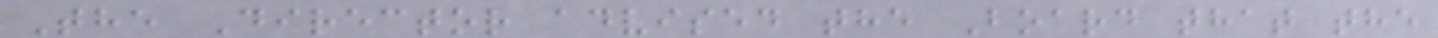The Director advised the Board that the
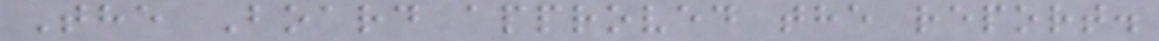The Board approved the report.
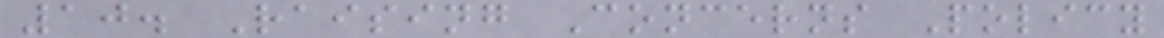10. Raising Concerns Policy
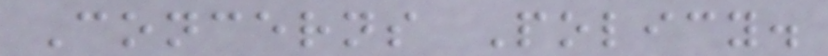Concerns Policy.
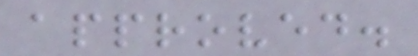approved.
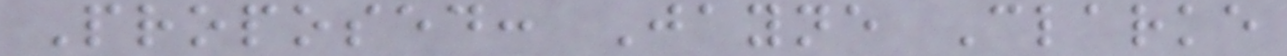Proposed: Jayne Clarke
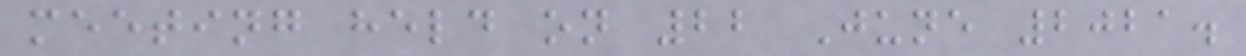meeting held on 22 June 2021.
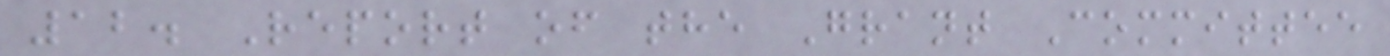12. Report of the Grant Committee
